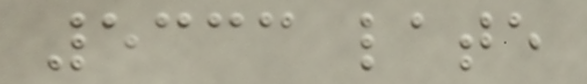5333 late
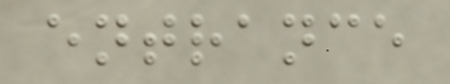entrance
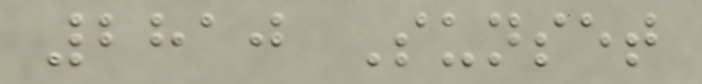2810 Sunset
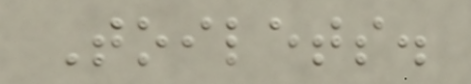Toilets.
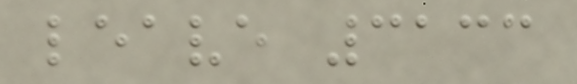leave 3133
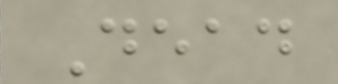Dead
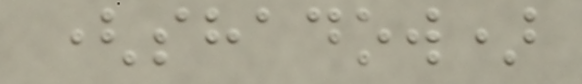(shadow)
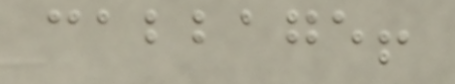cabbage!
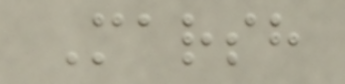Marsh
